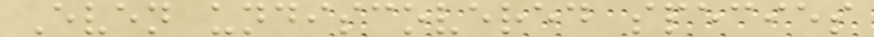Even undiscovered species
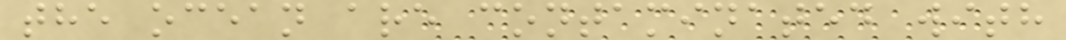the ocean are contaminated with
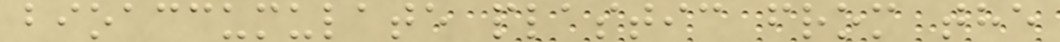bioaccumulate plastic from the
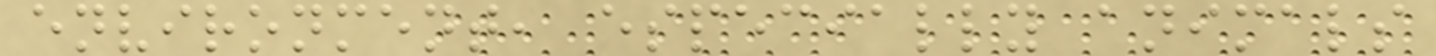environment, especially animals
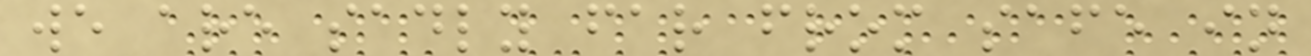we are sadly far from safe in
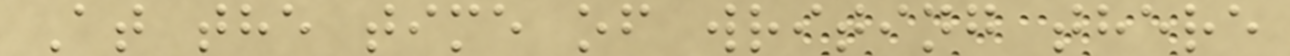At the time of writing there
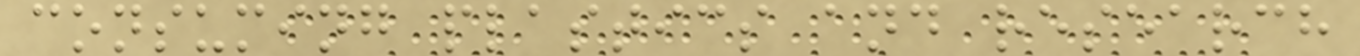consuming plastics and research
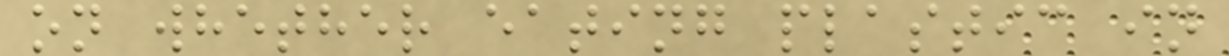on whether eating plastic in
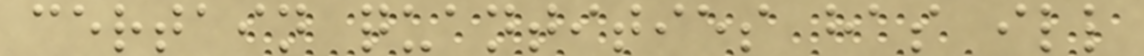certain quantities has ill
